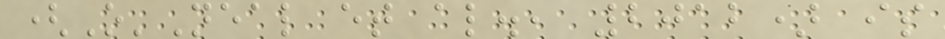(O'Neal et al., 2012) is
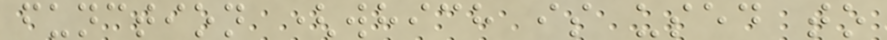function (which is used to
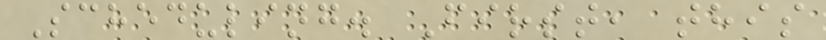Scheduling. First, this
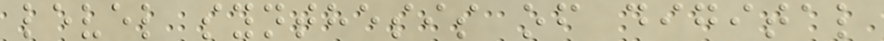level synthesis of digital
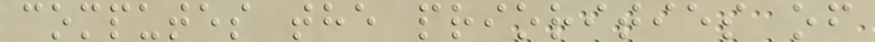computes the priorities of
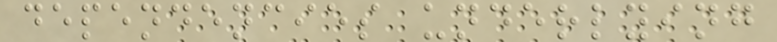dependencies underlying
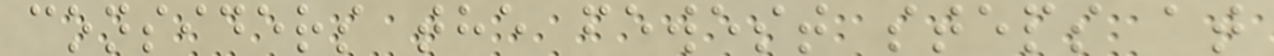considers the fewest steps at
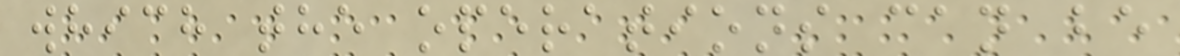which the operations can be
